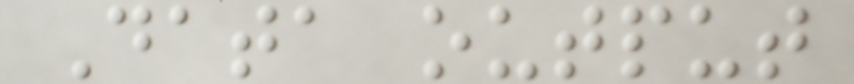Data output
